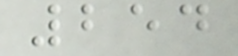254
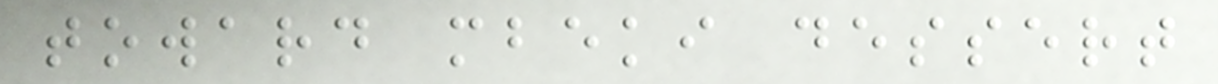toward mbeki dessert
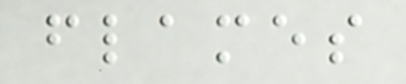flames
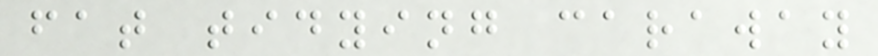fat tidying caraway
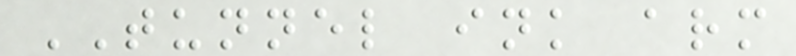TUNNEL ink arm
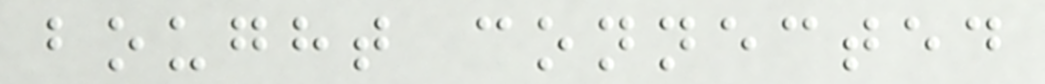bought connected
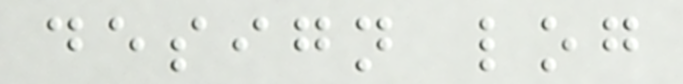design log
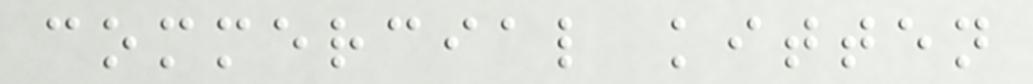commercial kitten
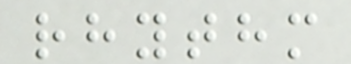rhythm
